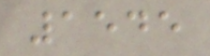1545
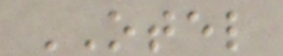OTEL
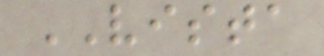VISTA
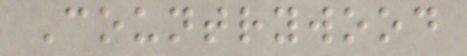Countrywood
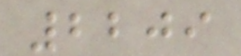2209
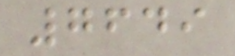7649
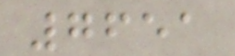7651
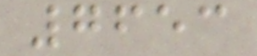7653
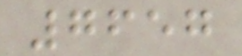7657
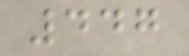447
